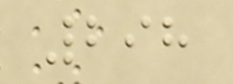298
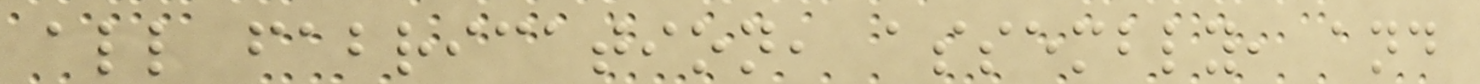all fabrication, assembly, and
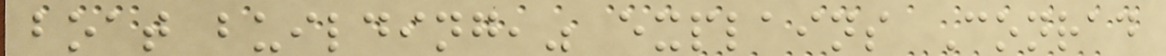boat building," explains Conrad
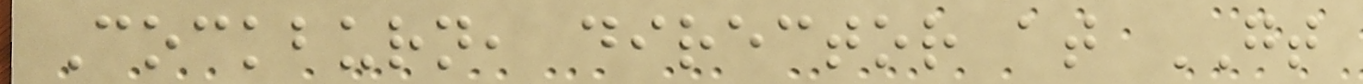Cockburn, director at GT
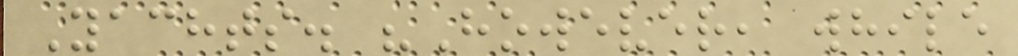Yachts. "However, while
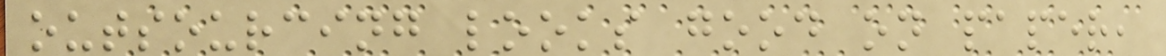outsourcing looks good on paper,
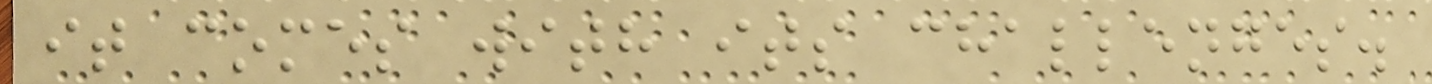it comes with its challenges.
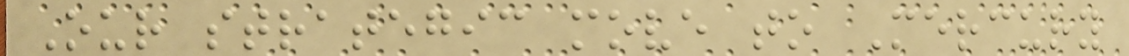Our strategic move to Mercury
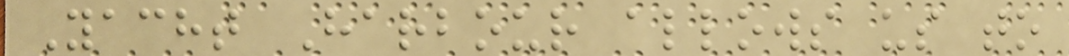Yacht Harbour allows us to
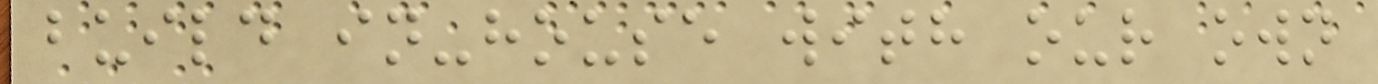build in-house with our own
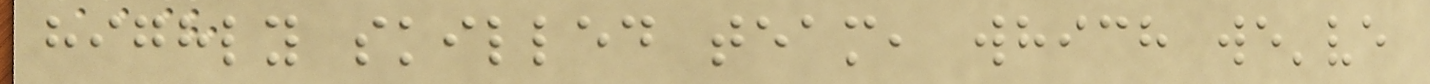highly skilled team, which we've
